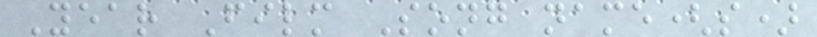Year Film Song name(s)
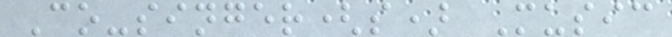Co-singer(s) Music
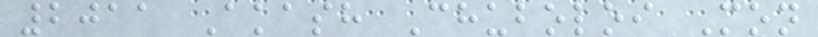2011 Akash Chuboloi Mon
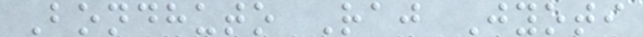Bondhuto Raj Jyoti
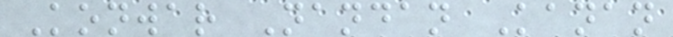Konwar Nandan Kanan
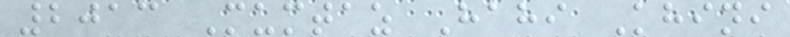2013 Mumtaz Hahi Khini
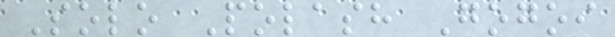Solo Polash Gogoi
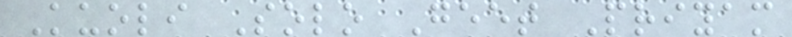Kuoli Solo Geet Priyam
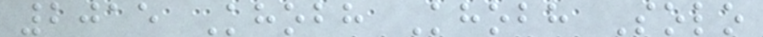2015 Khobh Khobh Solo
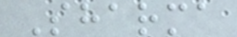Sharma
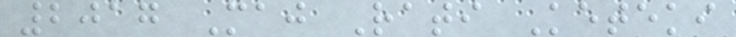2017 Maj Rati Keteki
